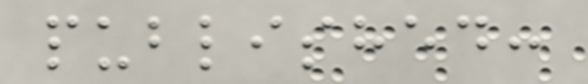published:
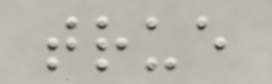true
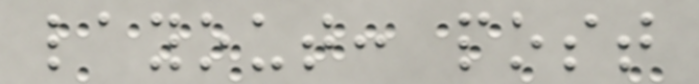layout: post
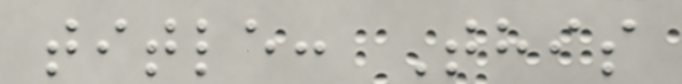title: This
